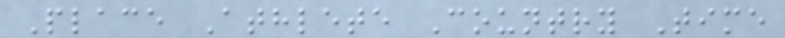Place Athlete Country Time
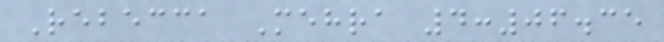Rebecca Mehra 4:06.35
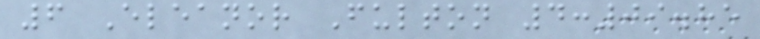6 Eleanor Fulton 4:09.85
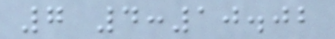7 4:10.02
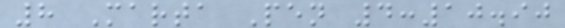8 Marta Pen 4:10.90
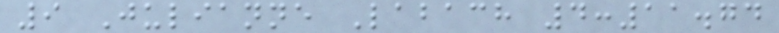9 Julianne Labach 4:11.74
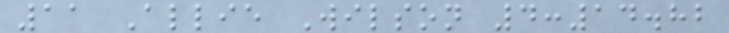11 Allie Wilson 4:14.82
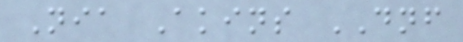Nia Akins DNF
